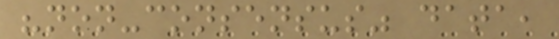"non-consensus" data,
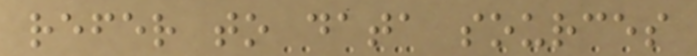refer to data sources
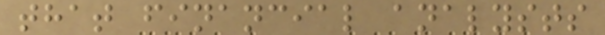that financial analysts
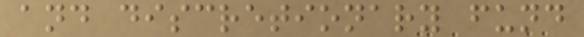and discretionary fund
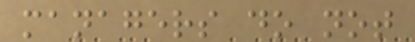managers do not
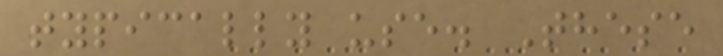typically use. These
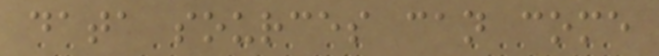data sources can come
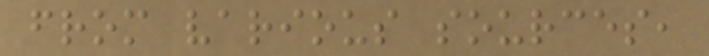from various sources,
